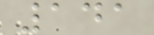141
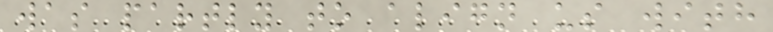was partly to align us with
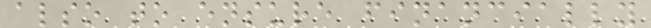also to ensure financially
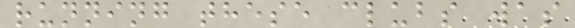running these clubs was
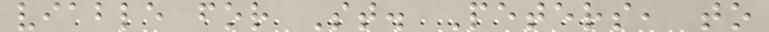viable for St. Peters, to
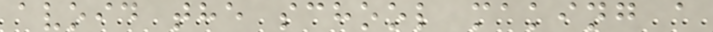avoid the school making a
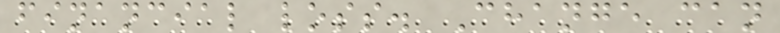financial loss. Change can
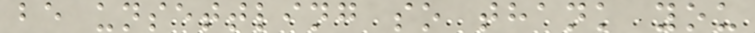be unsettling so thank you
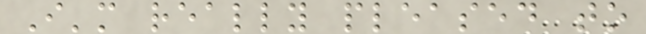I'm really pleased to
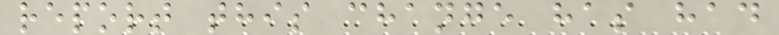report this change has had
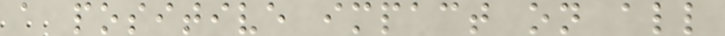a positive impact on all
